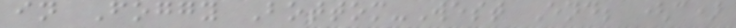in Foggy Bottom-West End; (c)
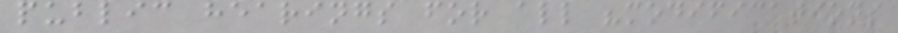public hearings for all "modifications
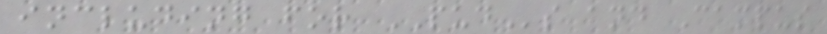including for PUDs and Campus
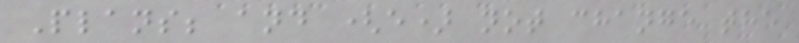Plans; and (e) not change the
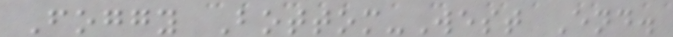Foggy Bottom-West End.
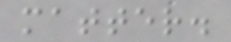matter.
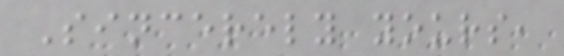Sincerely yours,
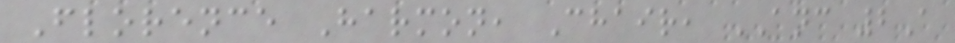Florence Harmon, Chair, ANC 2A
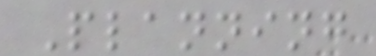Planning
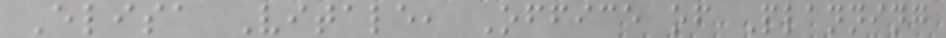Elisa Vitale, Office of Planning
